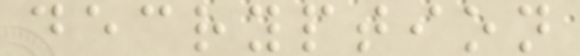decryption
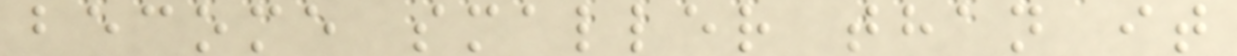become smaller than it
